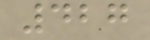427
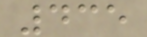435
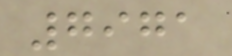7971
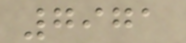7971
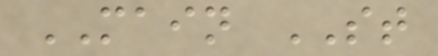MAIN ST
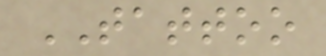TATTOO
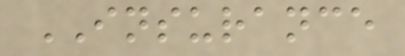INSURANCE
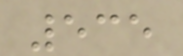535
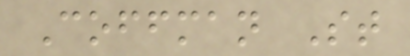Coffman St
